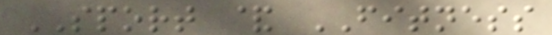SPORT & FITNESS
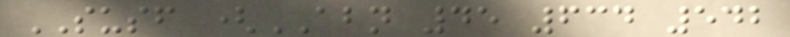SUSF (ABN 45 634 542
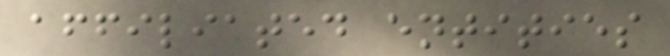affiliated entities
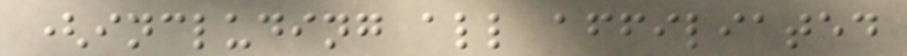(including all affiliated
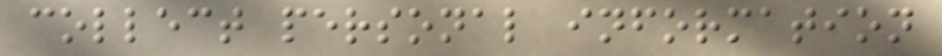collect personal information
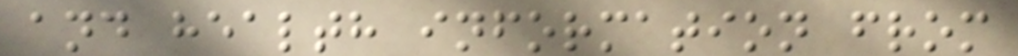and health information from
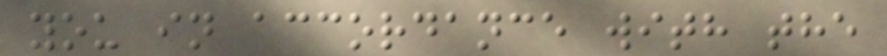you in accordance with the
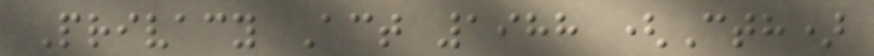Privacy Act 1988 (Cth)
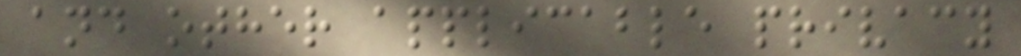and other applicable privacy
